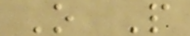O P
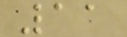11
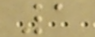1
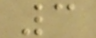3
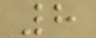8
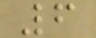6
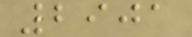2901
